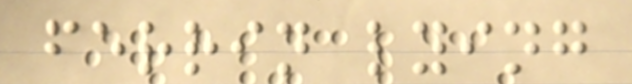ferrin lying
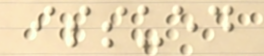issued
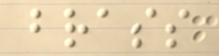brass
